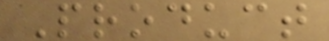Product
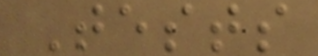Tests
